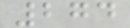274
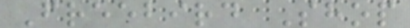Freebird Shop
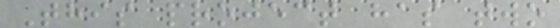This project has two
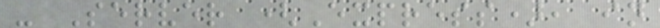- Server (Express), in
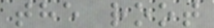the root
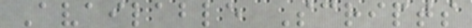Available Scripts
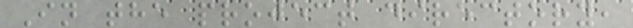In the project directory,
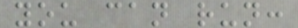you can run:
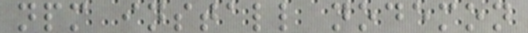npm install nodemon
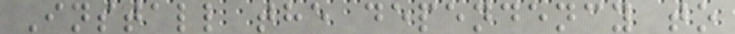Install the dependency to
